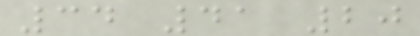34 41 20
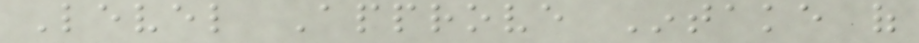Level Approve Intake of
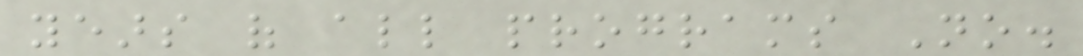years of all programs No.
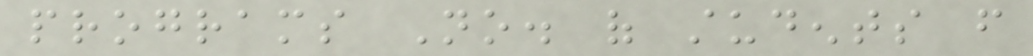programs No. of students from
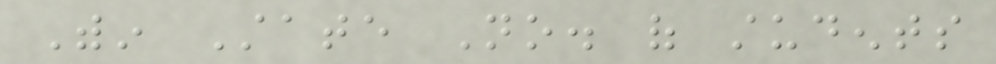Within State No. of students
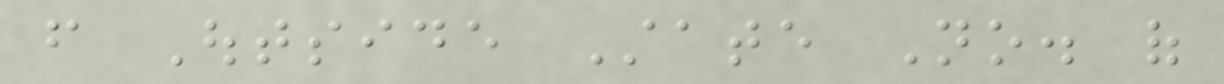from Outside State No. of
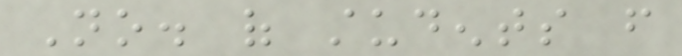No. of students from
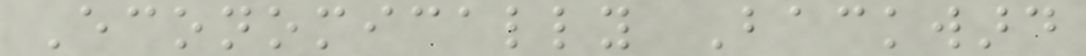Economically Backward
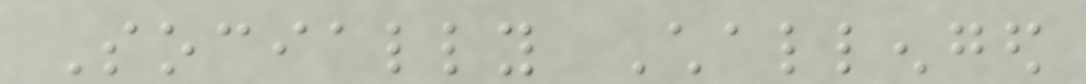Socially Challenged
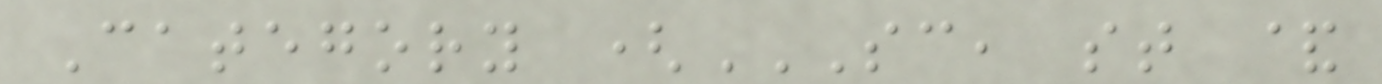Category (SC, ST &
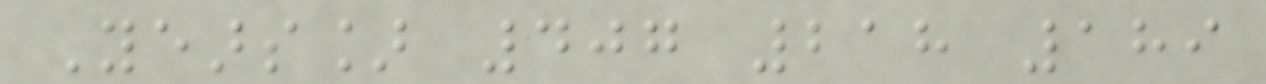Years] 407 218 189
